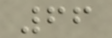66
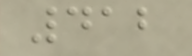412
